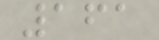161
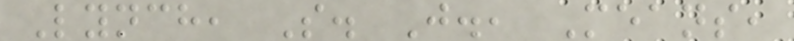Lynch, S. J., Means,
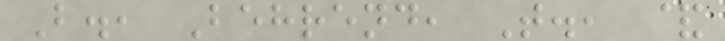B., Behrend, T., &
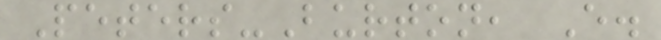Peters-Burton, E.
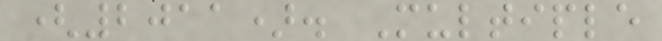(2011). Multiple
